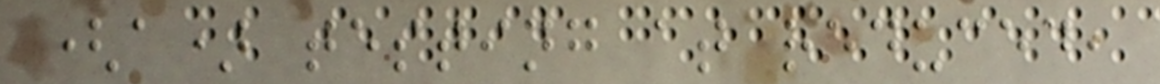(a) testing at reduced,
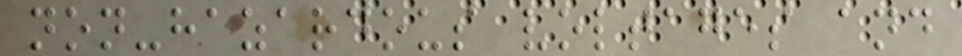non-hazardous voltages and
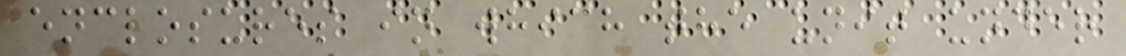enclosures in which the unit under
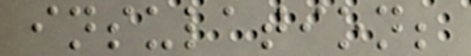insulation;
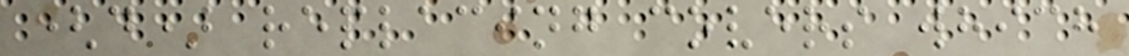(d) replacing covers which
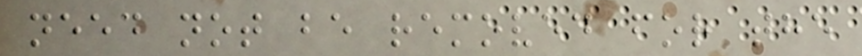need not be removed for the
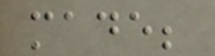made;
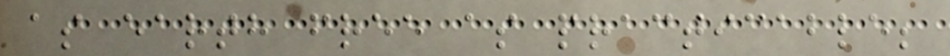as earth free as practicable;
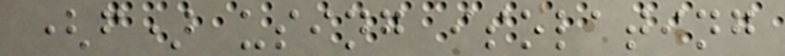(f) using isolating
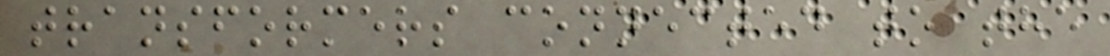transformers connected to the
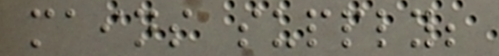mains supply;
